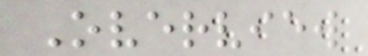Overview
